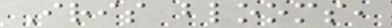Iris blooms,
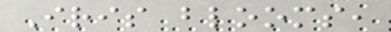Iris blooms,
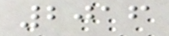2016
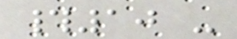#10 -
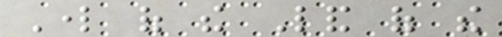Lord of the Land of the
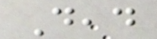Dead
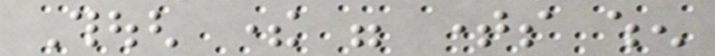Though there were times when
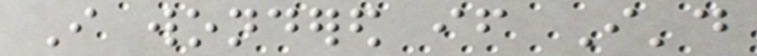I wondered if I'd
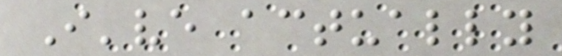I've actually
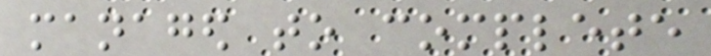managed to complete
